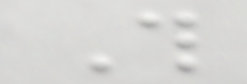This
